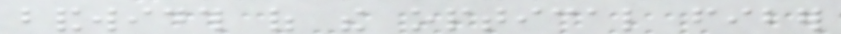bandwidth of the optical fiber
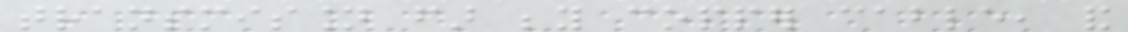transmission far beyond copper cable, and
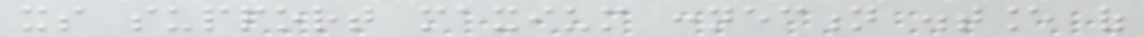its support maxium connection distance of
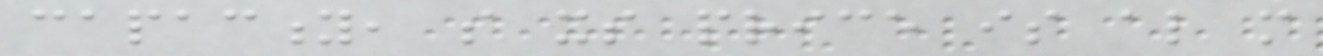capacity, so its price is also more
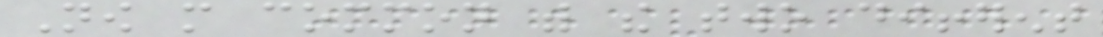Now more common with the two different
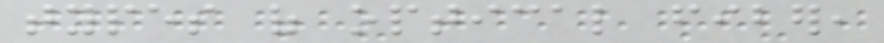types of optical fiber,
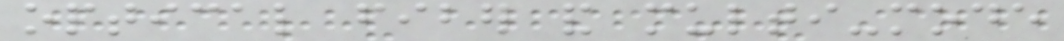optical fiber and multi-mode
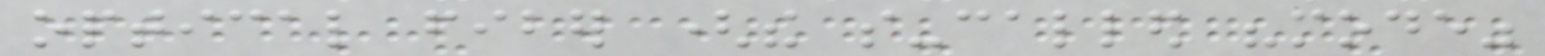optical fiber (the so-called "mode"
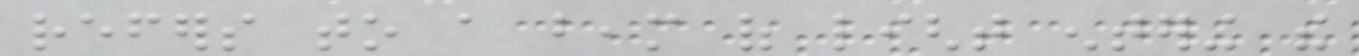refers to a beam of light entering the
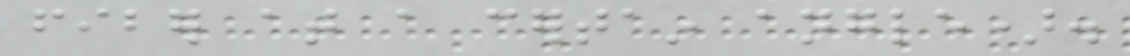fiber at a certain angle).
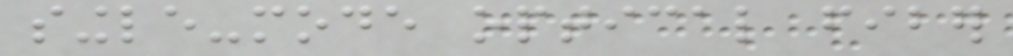single-mode optical fiber
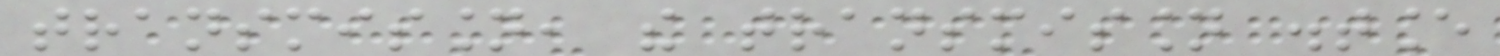transmission, the transmission distance
